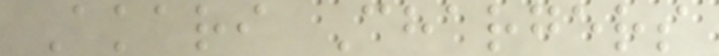Akari Chargers
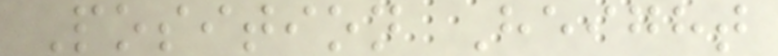Position Height
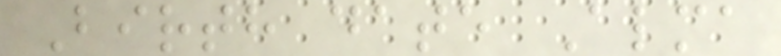Birth date Alma
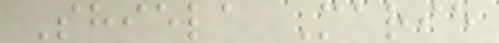Shiela Marie
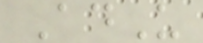AdU
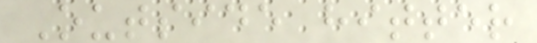Outside hitter
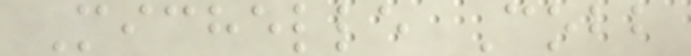Michelle Cobb
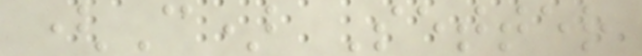(C) Setter
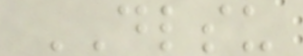DLSU
